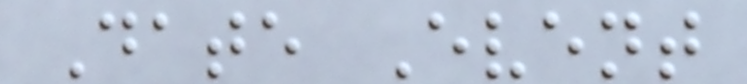Date Event
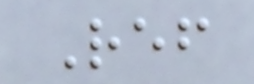Ref
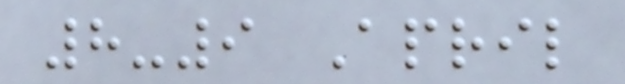8-9 April
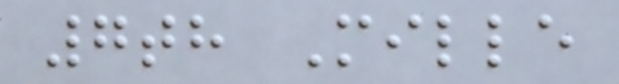7th Mille
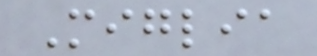Miglia
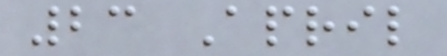23 April
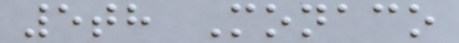5th Monaco
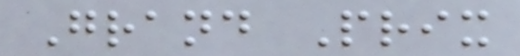Grand Prix
